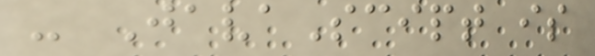- JavaScipt is
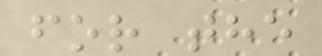for the
